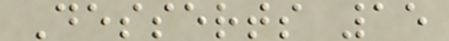Desserts 15
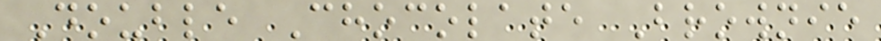Double Chocolate Brownie
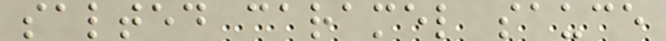salted caramel sauce
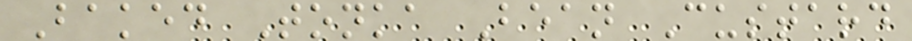Baked Tonka Bean Custard
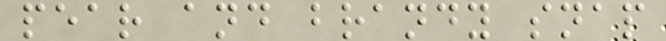pear and brandy snap
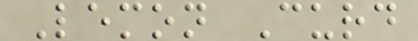Lemon Curd
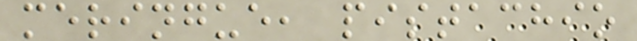meringue, pistachio
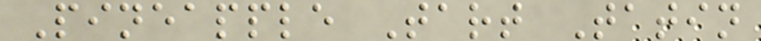Pineapple Tart Tatin
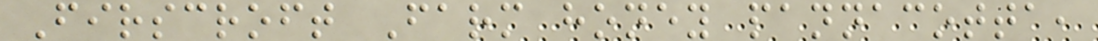Firscroft Farm honey pannacotta,
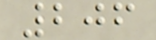206
